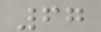67
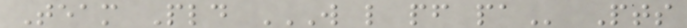Team Pld W L PF PA Pts
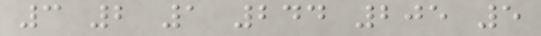3 2 1 244 205 5
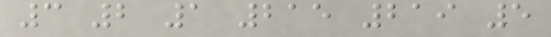3 2 1 215 219 5
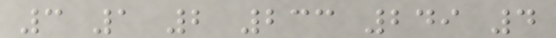3 1 2 233 249 4
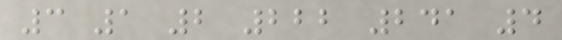3 1 2 222 241 4
